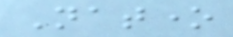Natone
